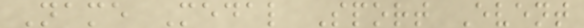Name Medal Sport Event
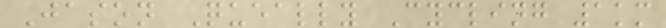Jason Queally Cycling 1km
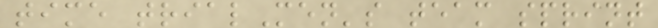time trialMen's team sprint
